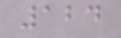124
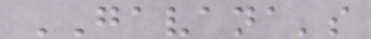GAVANA's
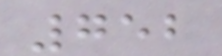752
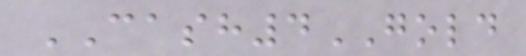CASH4GOLD
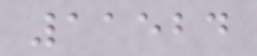11524
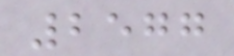2577
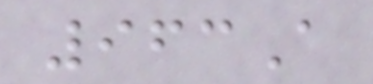963A
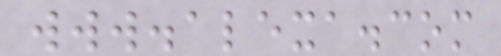www.alexa.com
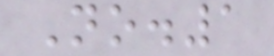No.1
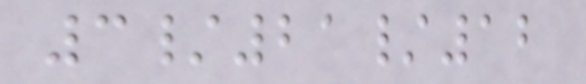3/21/12
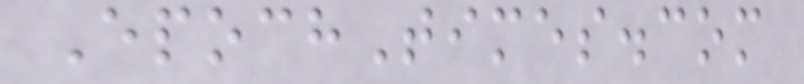EpochTimes.com
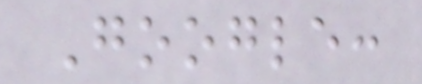Google:
